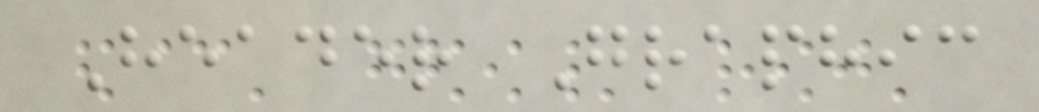Header Graphic
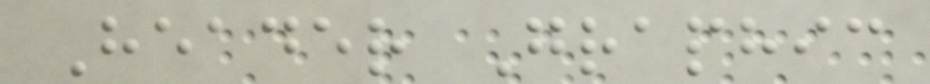Header Graphic
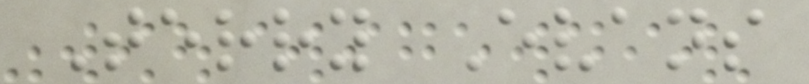Terry Evans
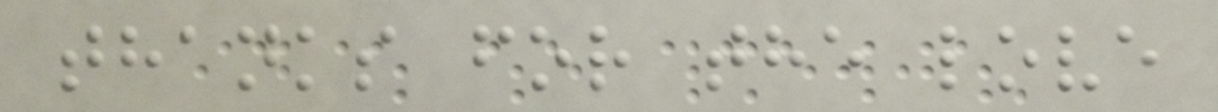thanks for the love
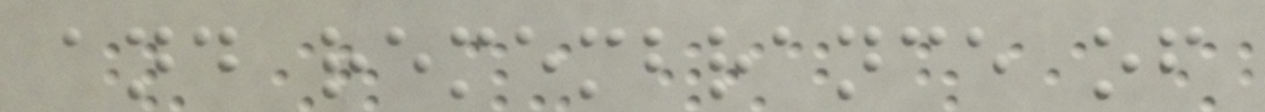and remembrance of
